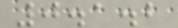0.1.2
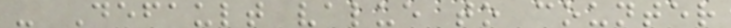- Default value to counter
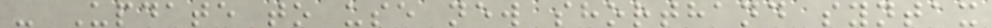- Update to use new shorthand syntax
